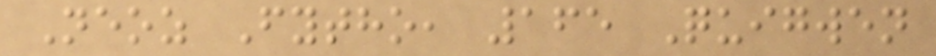Neoz Fytho, 165 Quigwen
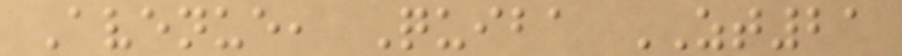Avenue, Quiba ZT21
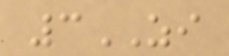3ZI
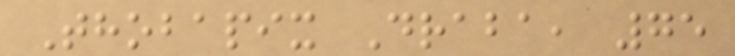Thobapix Draba, 75
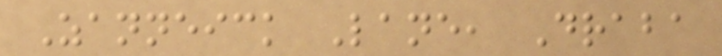Zanneick Lane, Draba
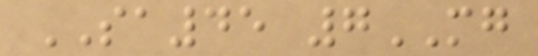SA45 7MG
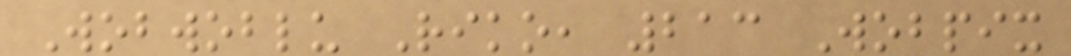Wobwoblu Riko, 213 Wobpix
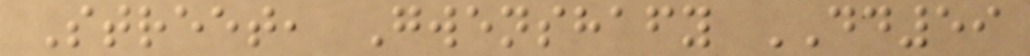Street, Gwenshafy DD59
